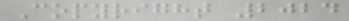Copyright 2024
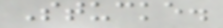Stucke.
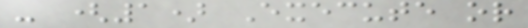- (1) Execute or
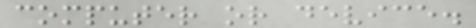computer or device.
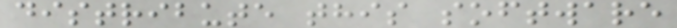distribute this software
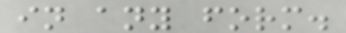in any form.
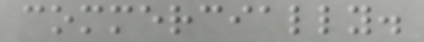commercially.
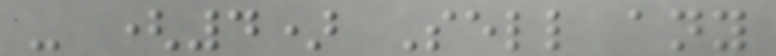- (4) Sell any
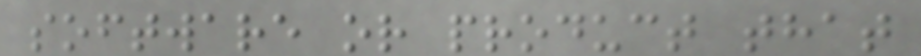software or product that
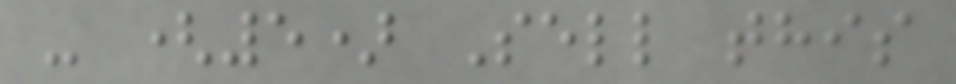- (5) Sell this
